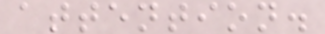attention.
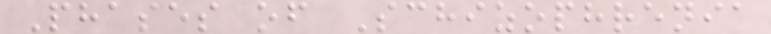Phases of Schizophrenia
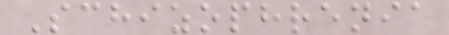Schizophrenia
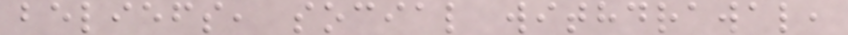beliefs, social withdrawal,
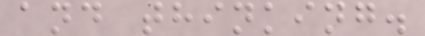and thinking.
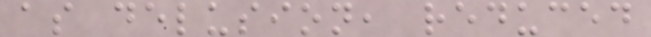as delusion, reduced
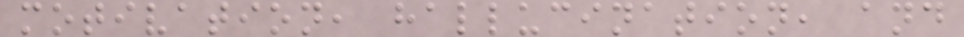motivation, hallucination, and
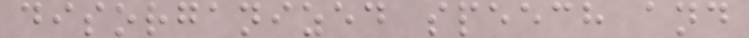disorganized speech and
